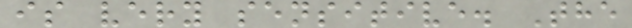is very sensitive. The
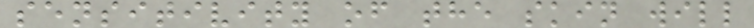sensitivity of the skin will
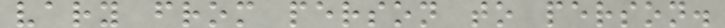vary from person to person.
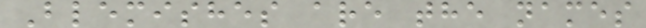Blemishes are the names
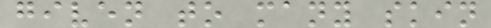given to many skin
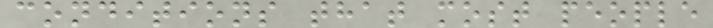conditions that most people
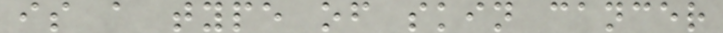is a type of skin cancer
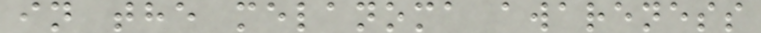in the melanoma awareness
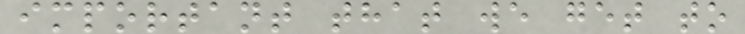important that we get to
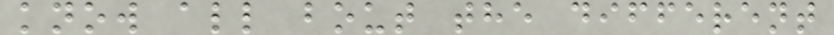know all bout the different
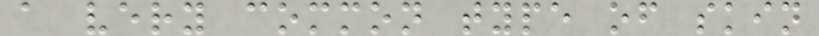a very common type of skin
